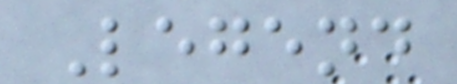Legend
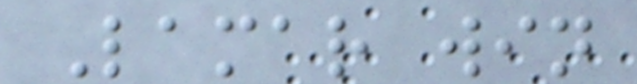Lamar win
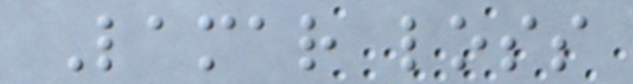Lamar loss
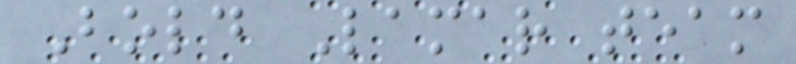Bold Lamar team
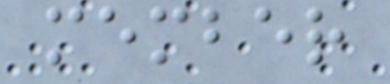member
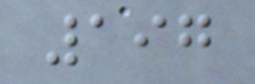197
